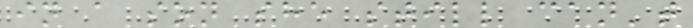in a son she still can't
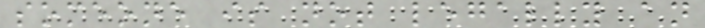someone is not legally an
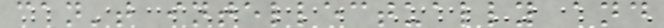can't intellectually and
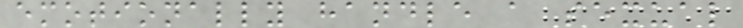emotionally handle a sexual
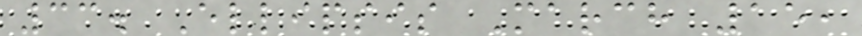33. Ellipsis March 15,
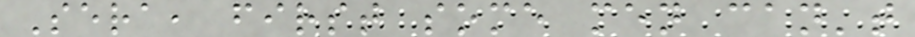Sera, first some men can't
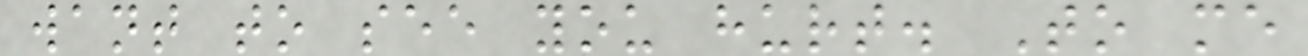want to see you hurt. To me
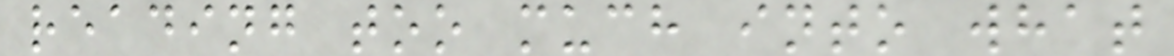reading too much into what
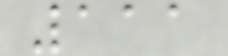111
